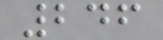246
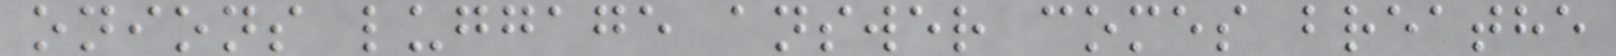onions luggage answer comes breathe
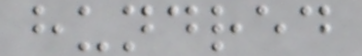hundred
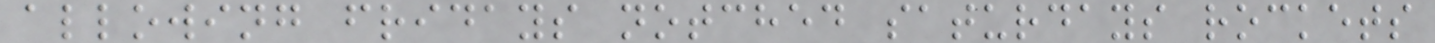allowing fridays notched saturdays rockets
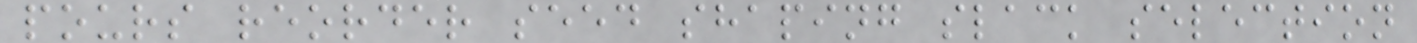pours reorder seed shaping slack selection
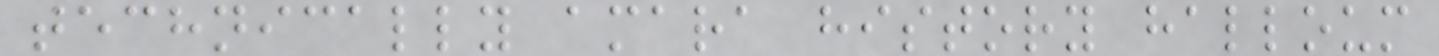technically amara history halloum
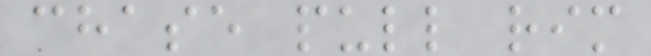chase pull rim
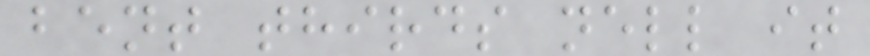bent thirds nell it
